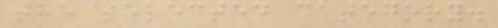the selected category.
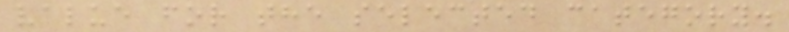value for the selected category.
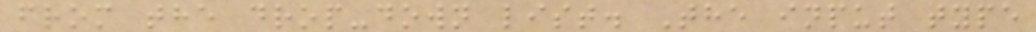from the drop-down list. The input type
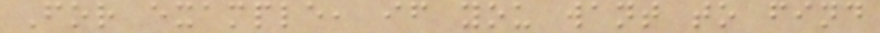For example, if you want to find
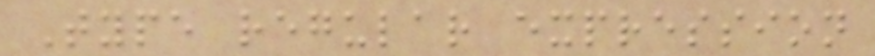Type regular expression
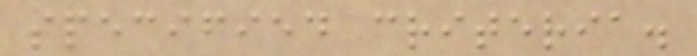specified criteria.
